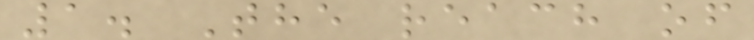1. The reach of
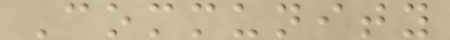Community
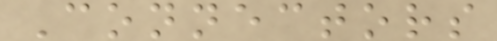Connectors
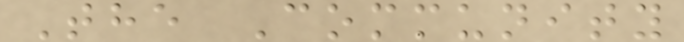The Community
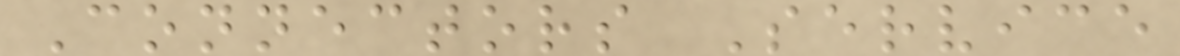Connectors Service
